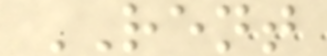RENT
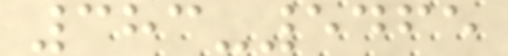383-5465
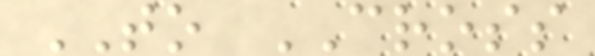TO CROSS
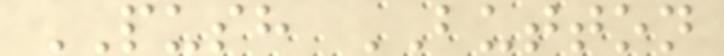PUSH BUTTON
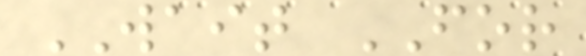WAIT FOR
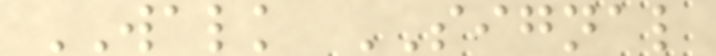WALK SIGNAL
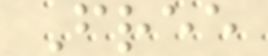Free
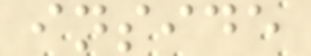inside
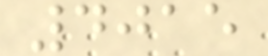4015
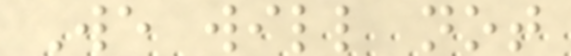We will not
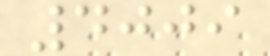4009
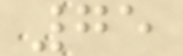75
